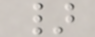}
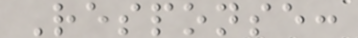Response:
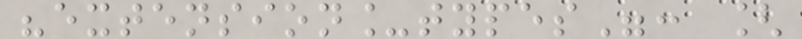"extension_types": [
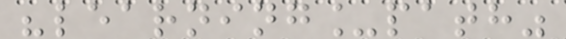"learning_path"
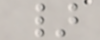}
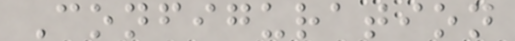Configuration
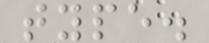type.
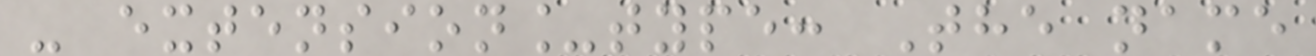- extension_type: The name
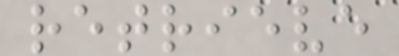retrieve
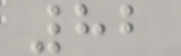82
